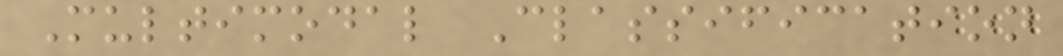Multimodal Classification
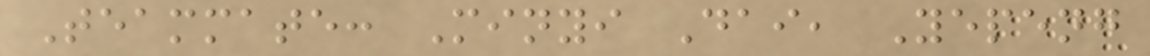Teammate: Minyi Dai, Yepeng
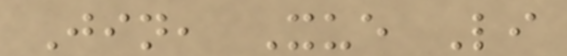Jin, Xue Li
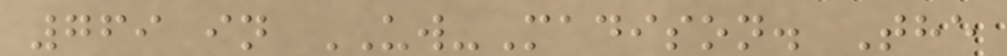769 in UW-Madison. The
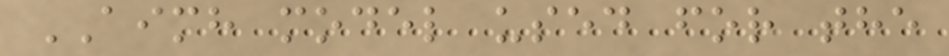AIMH model used for the
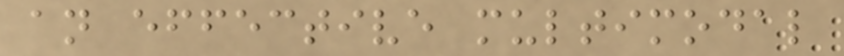an effective multimodal
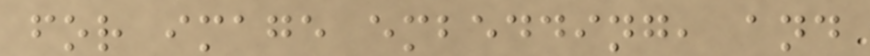for image embedding, and
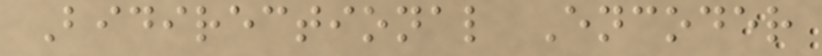Bidirectional Encoder
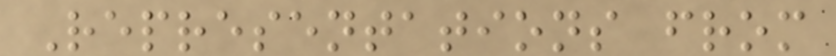Representations from
